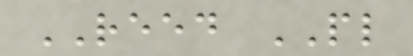REED PL
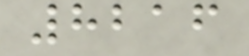8216
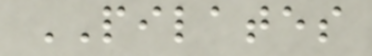PILATES
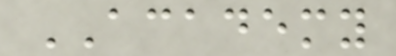ACADEMY
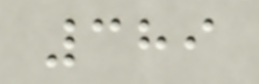389
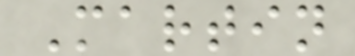Martin
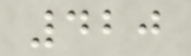420
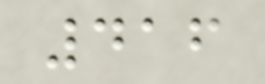416
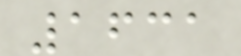1631
